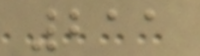211
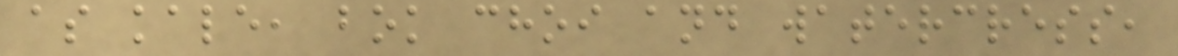as kale, bok choi and watercress,
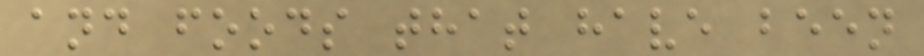and foods that have been
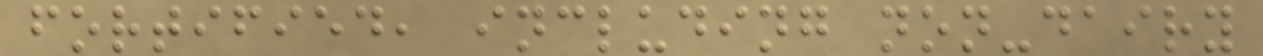fortified, including non-dairy
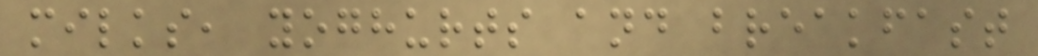milks, yoghurts and breakfast
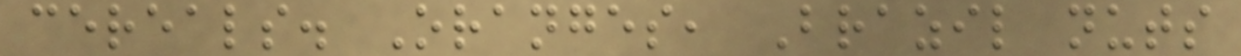cereals. Oranges, Brazil nuts
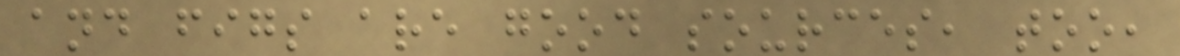and figs are good sources, too,
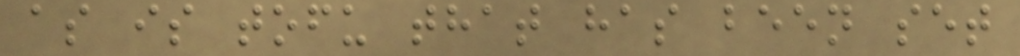as is tofu that has been set
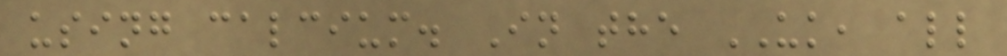using calcium. In the UK, all
